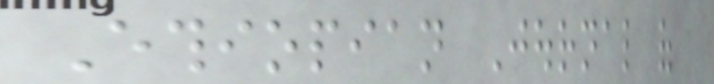Ethiopian Journal of
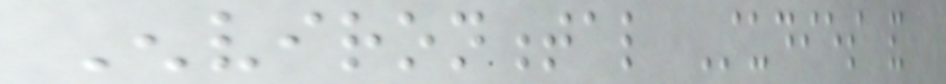Environmental Studies and
